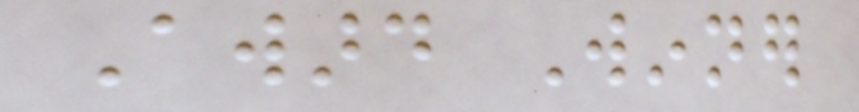Award Winner
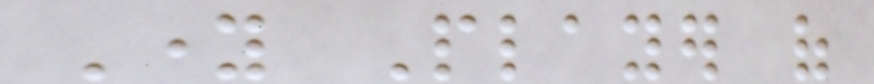Young Player of
